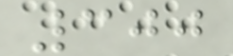300
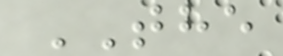THE
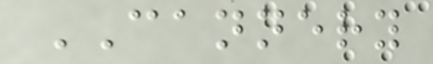CANNERY
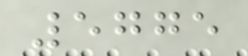5775
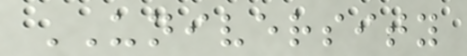UNIVERSITY
